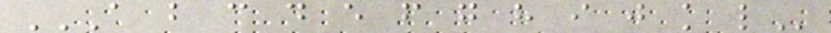A B C D E F G H I J K L
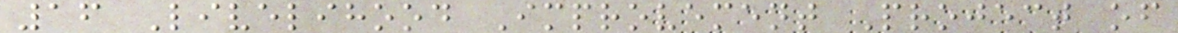16 Livelihood Improvement Project of
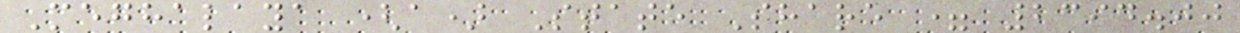Meghalaya (a) State Share = 2394.00
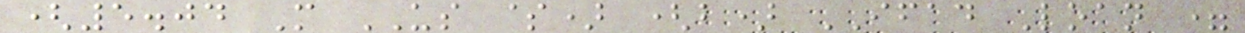(5.04 M US $) (b) IFAD Loan =
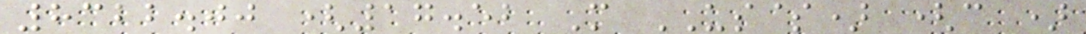8322.00 (17.52 M US$) (c )
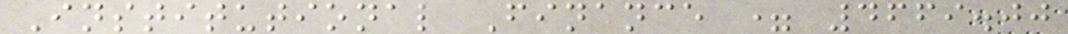Institutional Finance = 4669.00
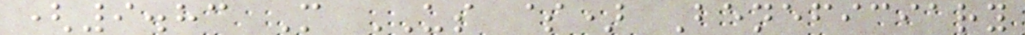(9.83 M US $) Beneficiary
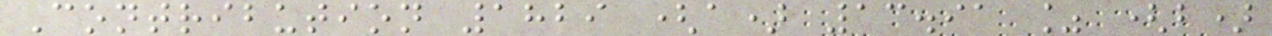Contribution 1829 (a) 13.91 % (b)
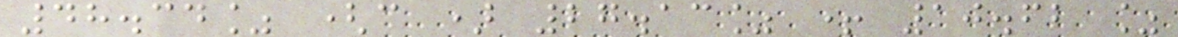48.34% (c ) 27.13% + 10.62 %
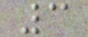3
